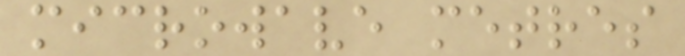microwave metres
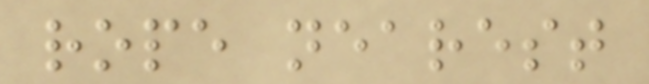rope nearest
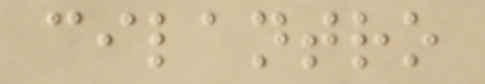cilantro
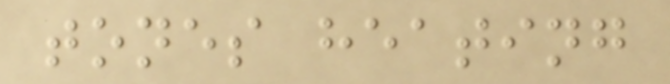tones heating
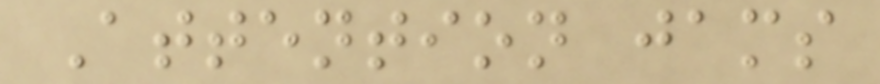Attention jams
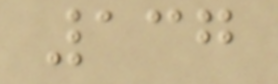137
